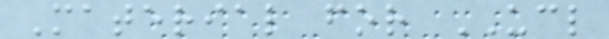Material for UCL
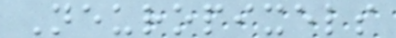Neuropixels
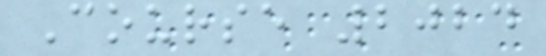Course 2024
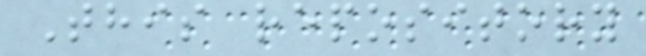This repository
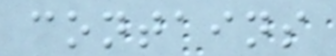contains
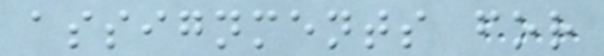assignments for
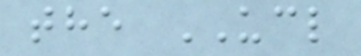the UCL
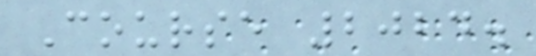Course 2024.
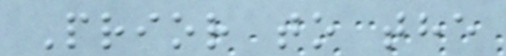Prior to the
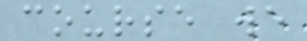course we
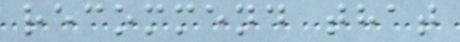recommend that
